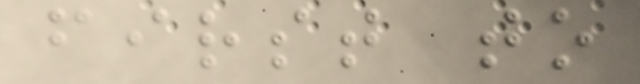first to
